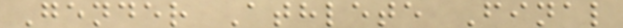Gender Athlete Final
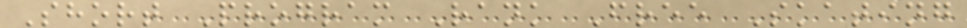Short Program Rank Free Skating
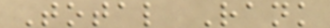Total Rank
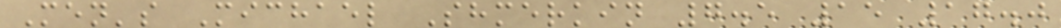Men's Michael Shmerkin 7.5 15 17.0
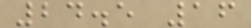24.5 16
